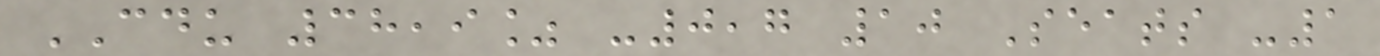CDU 38,9% -0,7 10 Seats -1
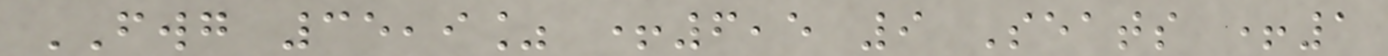FWG 35,9% +6,5 9 Seats +1
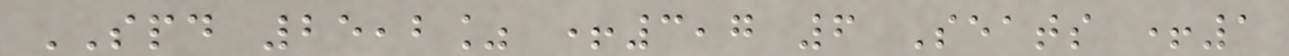SPD 25,2% +3,7 6 Seats +1
